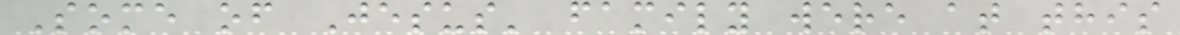Some of Jesus' family were at this
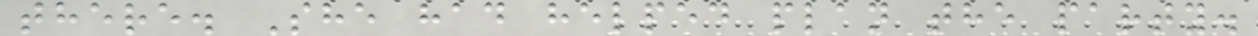there. She had helped plan the party.
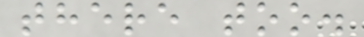there too.
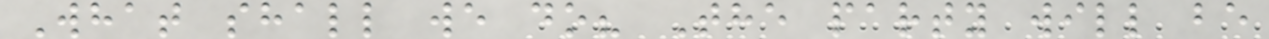What shall we do? The party will be
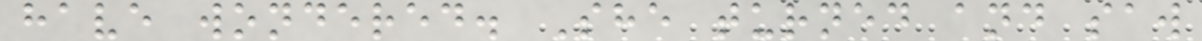have wondered. She turned and saw
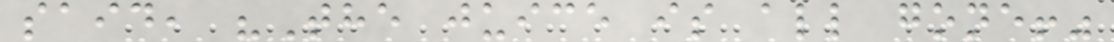said, "The juice is all gone!"
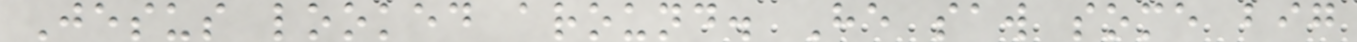Jesus looked around. He saw some big
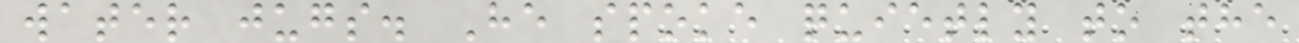water jugs. He spoke quietly to the
